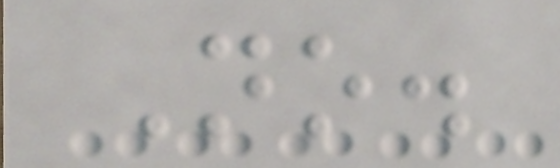No.
